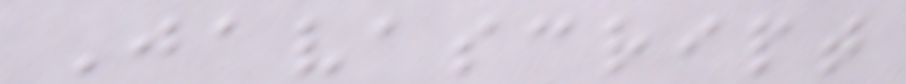Javascript
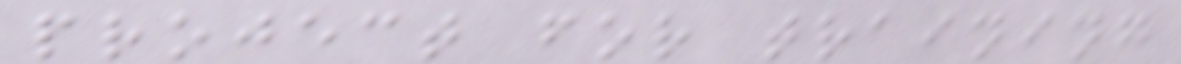project for training
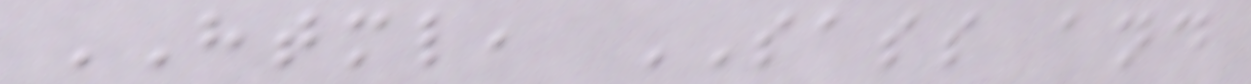HTML, SASS and
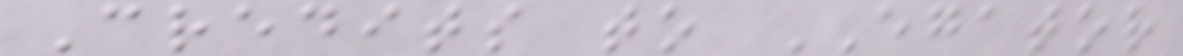Credits to EGATOR
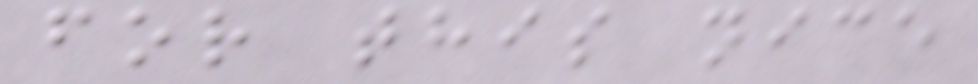for this nice
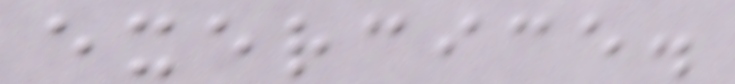exercice.
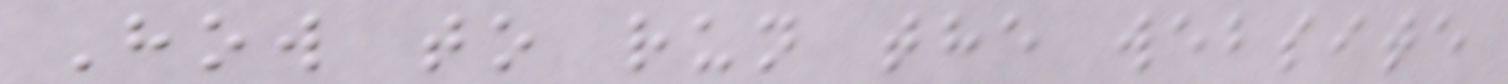How to run the website
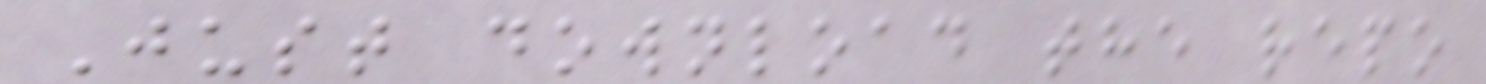Just download the repo
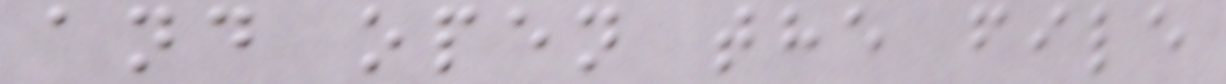and open the file
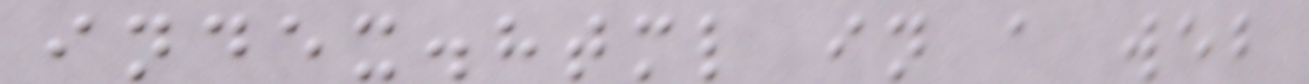index.html in a web
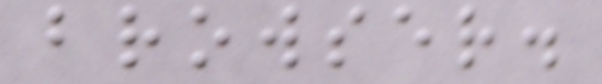browser.
